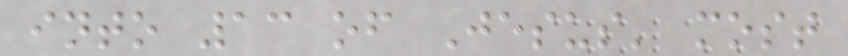into 13 of Jesus' most
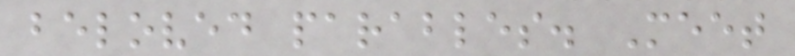beloved parables. Meet
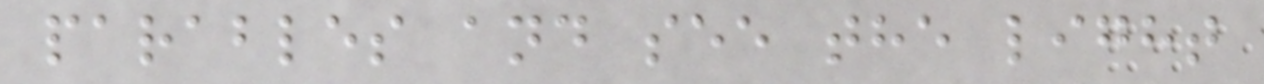parables and see the light
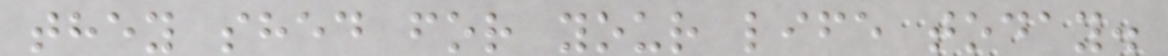they shed for your life today.
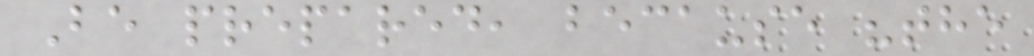Be prepared, because "the
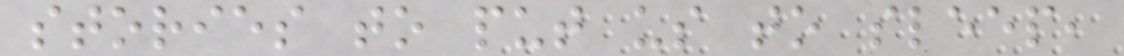stories to put us to sleep,
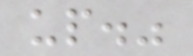up."
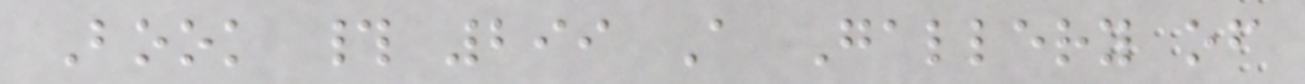Book # 299 A Gallery of
